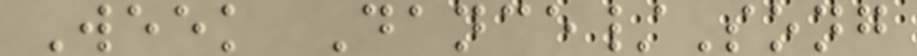Week Dance/Song
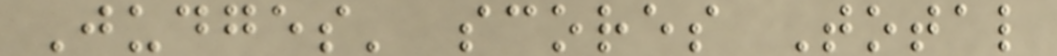Judges' scores Total
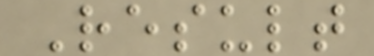Result
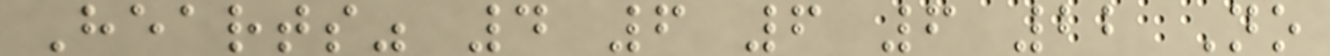Hearts" 4 6 6 6 22 No
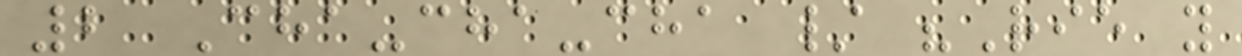2 Cha-cha-cha / "Rie y
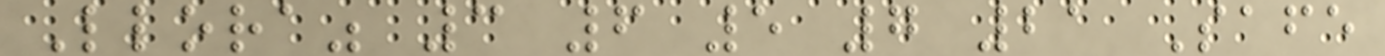Llora" 3 6 5 7 21 Safe
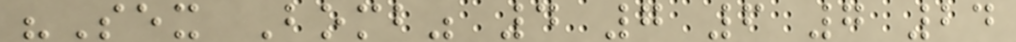"Sex Bomb" 4 7 6 7 24
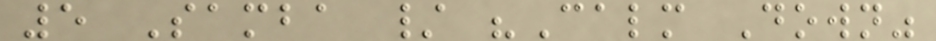5 Samba / "Calm Down"
